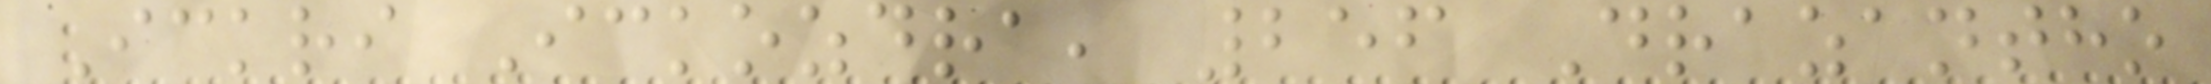Ickri Ickozdra, 256 Drazantho
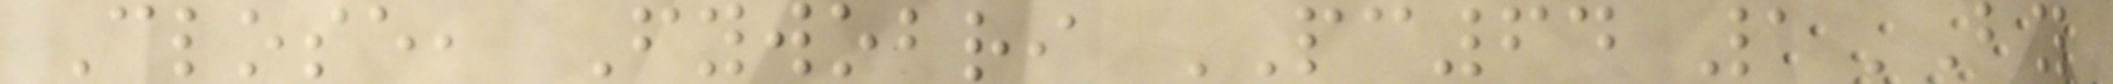Close, Fywobri PC64 1BY
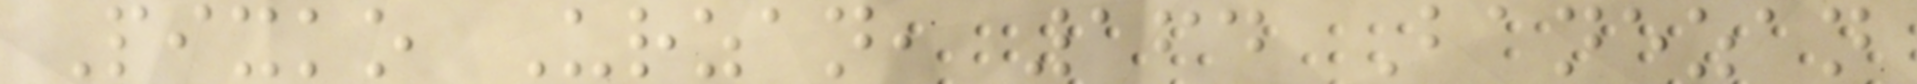Pixko Urzan, 164 Banezan
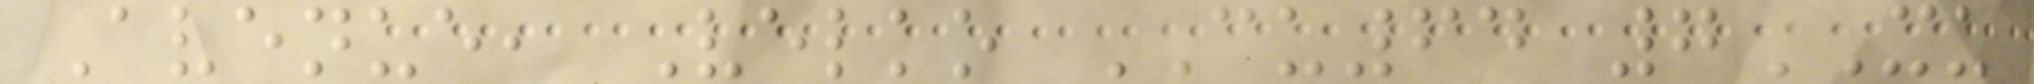Avenue, Velko CU64 7XU
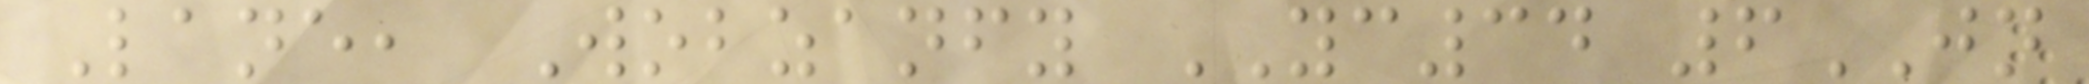Lane, Wobzanfy YC34 6JN
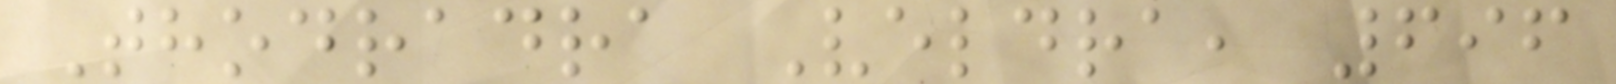Thodradra Veldra, 696
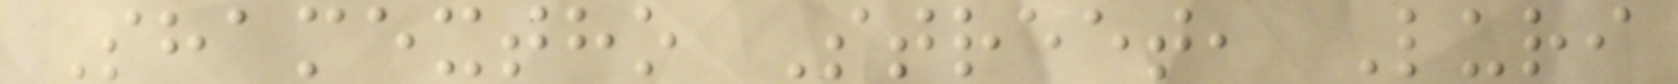Shamextho Street, Luri
